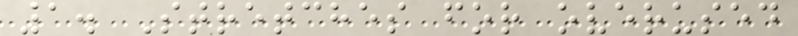1. Stretches for overused
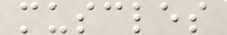muscles
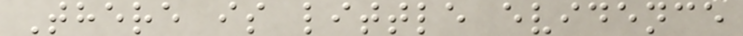There is little evidence
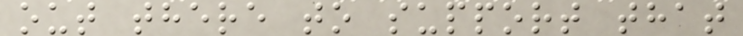out there to support that
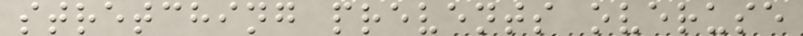stretching prevents overuse
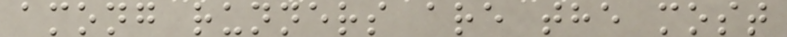among runners are the most
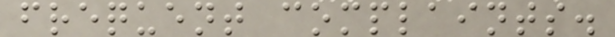frequent complaints.
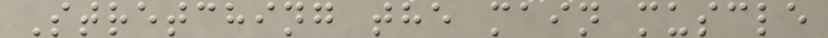Stretching the main muscle
